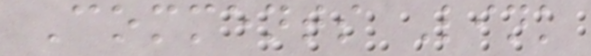Comments Link
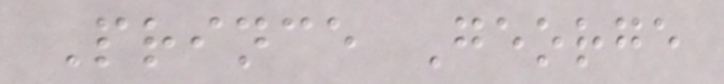Prince George
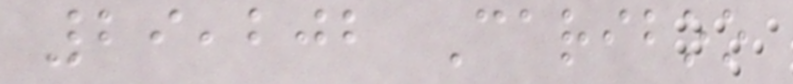29,202 Cariboo
